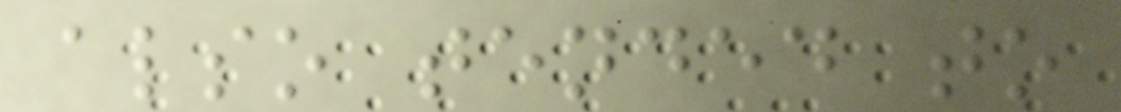also tended to
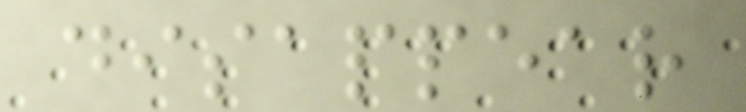disappear
